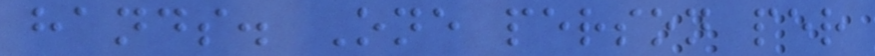hands. One person per
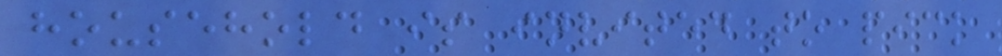household is invited to pick
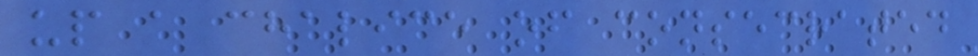up a chalice of consecrated
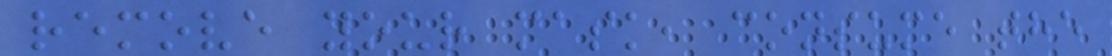remove your mask, consume the
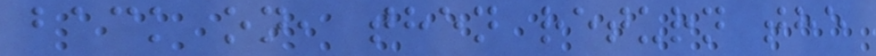back on, then return the
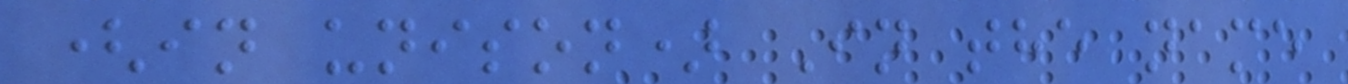(in unison) In the name
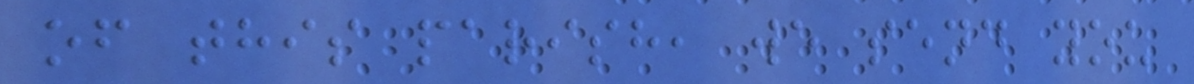of this parish, we send you
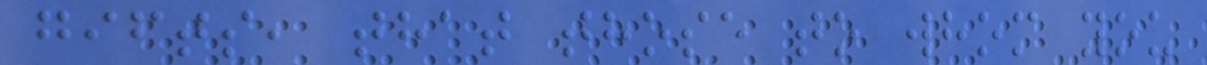gifts, that those to whom you
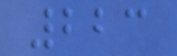223
